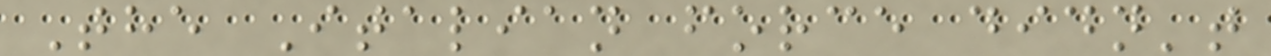The Italian force didn't
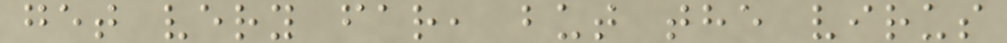get very far, but the virus
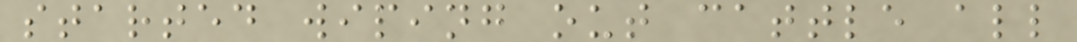started wiping out cattle all
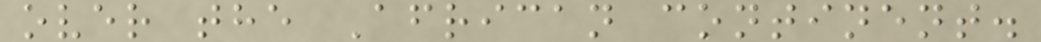over the African continent.
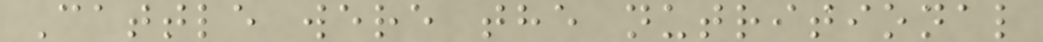Cattle were the nutritional
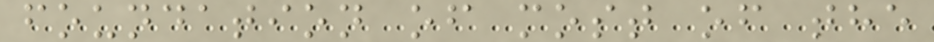foundation of most of the
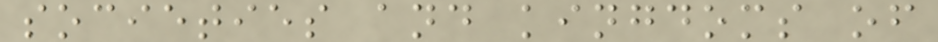societies and kingdoms of
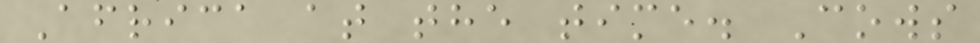Africa at the time. Cows
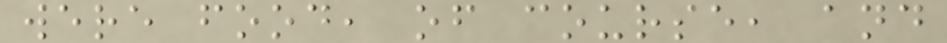were food, of course, and
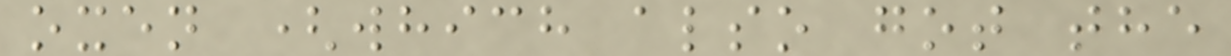oxen (which also got the
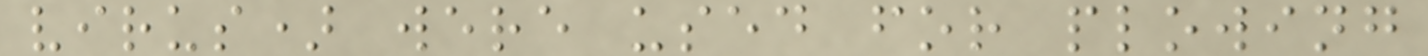virus) were used for plowing
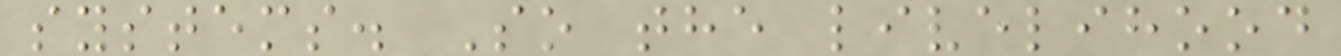systems. So the livelihood
